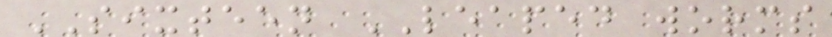SIXTEEN LEAPED worms
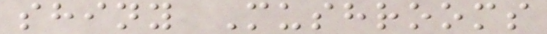shiny Mushrooms
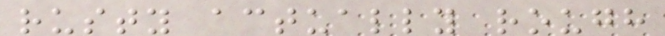rusty actually rough
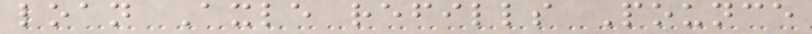loan Axle refills Pounce
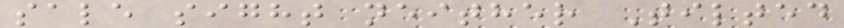sale sight neither Tilted
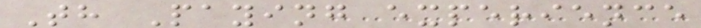Th Paying experience
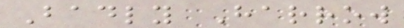Badly Harrow
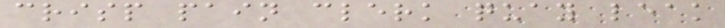crisp pain clerk quay leak
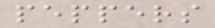peppers
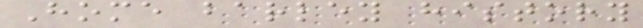Home barley history
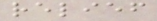relief
